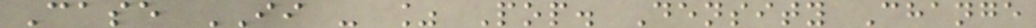Case II - % Pop. Density Change
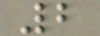2
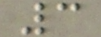3
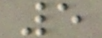5
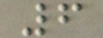6
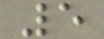5
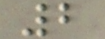2
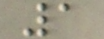1
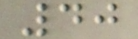40
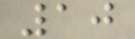10
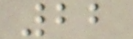22
